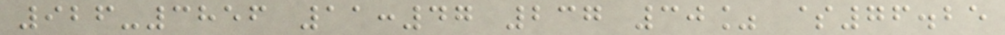926-3856 11:47 237 30% $76.25
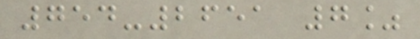754-2651 7%
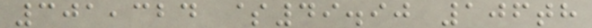301,324 $49.90 106th
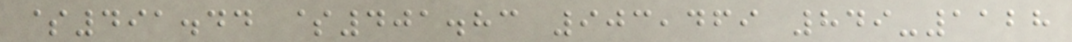$491.44 $401.83 903,469 849-1128
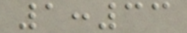1:33
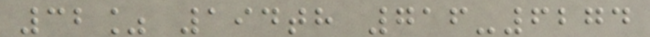32% 194th 716-6274
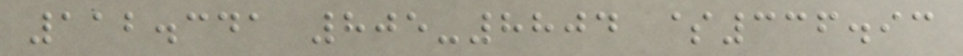112.341 805-8804 $336.93
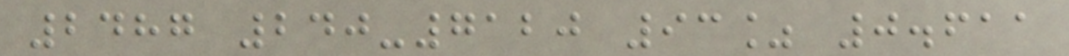2487 240-7120 93% 0.611
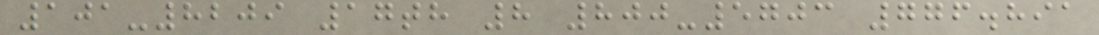101-8209 17th 8 800-5703 776.891
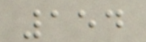154
